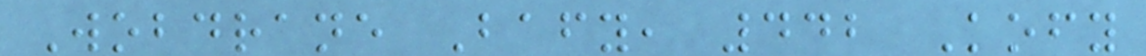Wobdrane Bafy, 442 Kofy
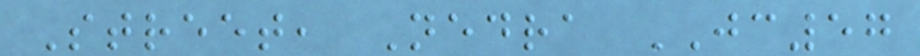Street, Nedra JC57
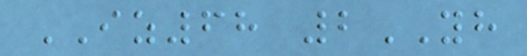IZ68 2YH
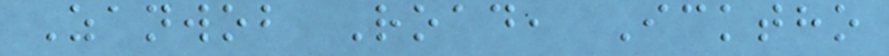Zanwob Road, Icktho
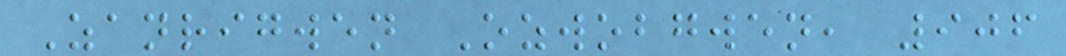Zanrigwen Ozwobgwen, 906
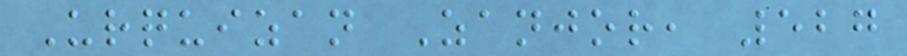Urquizan Zanjor, 527
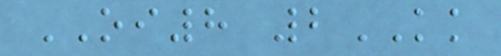OI8 2KK
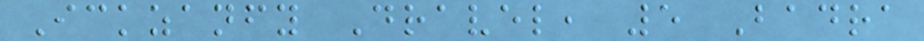Ickzanfy Dravel, 5 Badra
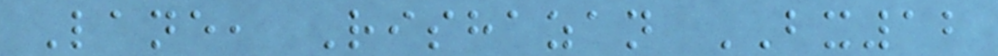Lane, Rishazan BX12
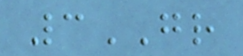3GR
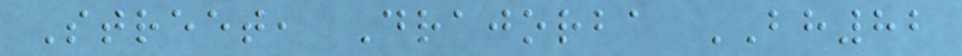Street, Drajorba BH82
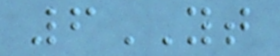6YT
